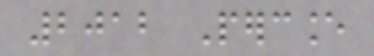2012 Percance
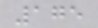175
